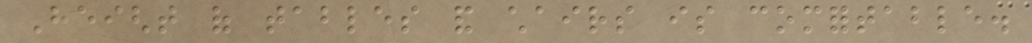Height of tables and chairs is comfortable.
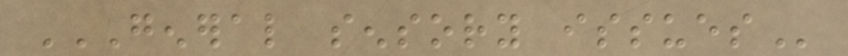GENERAL SENSORY ISSUES
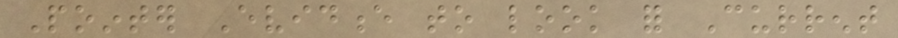Pointer Evidence to look for Current
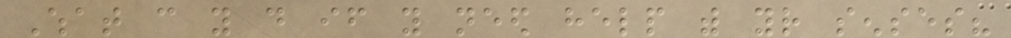What can you do if you need help with your senses?
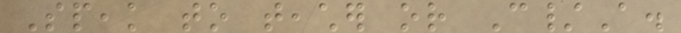Speak to teacher or C/A.
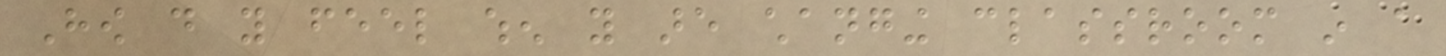How do you feel when you are changing classroom in a
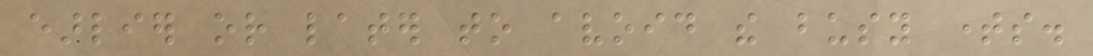earlier or later to avoid the busy times.
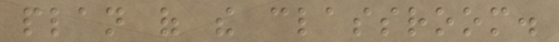plan of the classroom.
